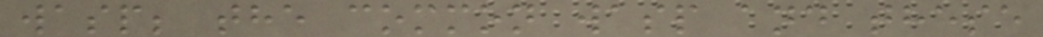wasp; the common wasp and these
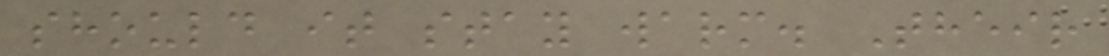should it stay warm. Their
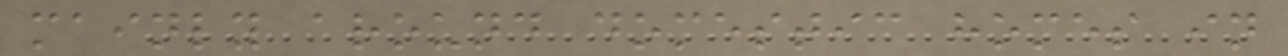mainly around domestic homes in
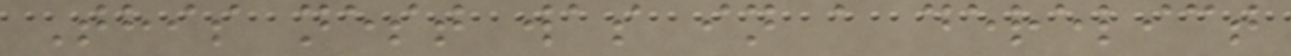This nest was in a derelict
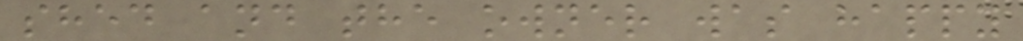shed and the owner was happy
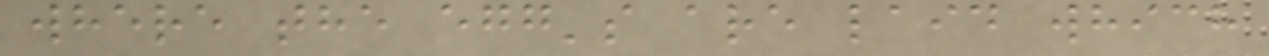where the egg's are laid which
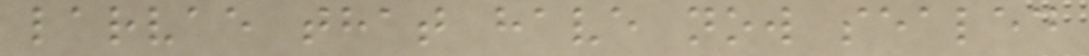larvae that have now sealed
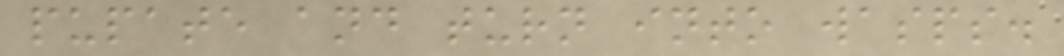pupate and turn into wasps.
